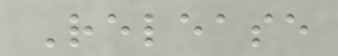Release
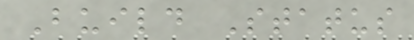Build Status
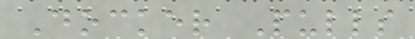Docker Pulls
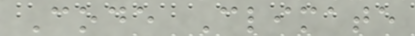Code Climate
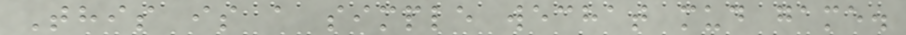This is a simple wechat mud game.
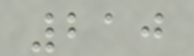210
